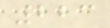223
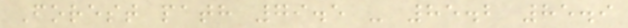Forest path 79.5 - 85.2 85.9
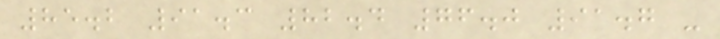85.2 91.3 82.4 76.0 91.7 -
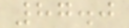87.0
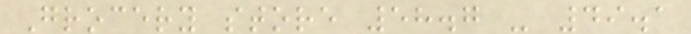Grocery store 58.7 - 49.1
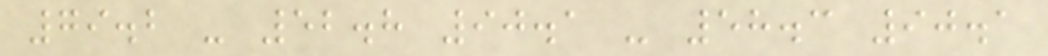79.2 - 52.8 90.1 - 58.3 90.1
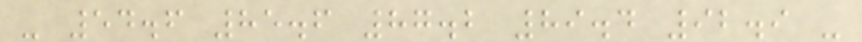- 54.6 85.6 87.2 89.4 92.9 -
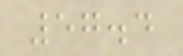57.4
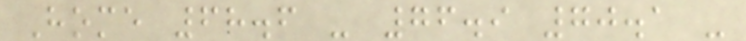Home 68.6 - 76.9 70.1 -
